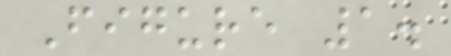Figure 1.
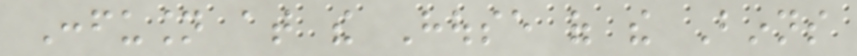Confusion at the House of the Binns
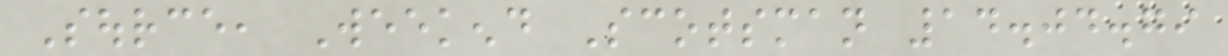Source, Weekend Scotsman 14.04.79
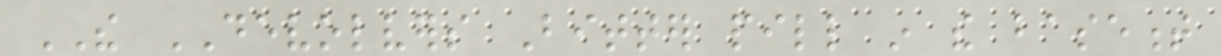THE DEVOLVERS Bitter pill in the basement
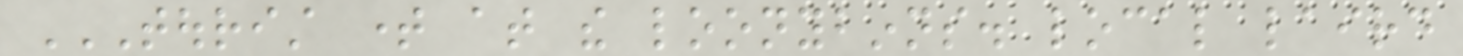TOURIST TIME AT THE LOONYBINNS. LOCAL LAIRD
